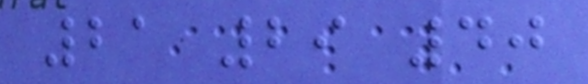21 29 40
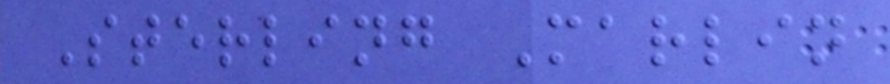Sterling Marlin
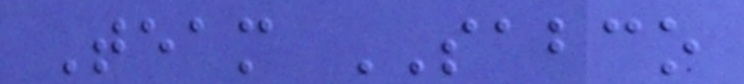Team SABCO
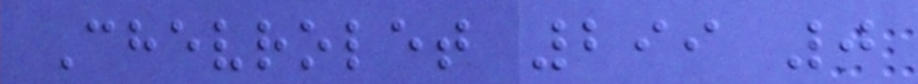Chevrolet 299 0
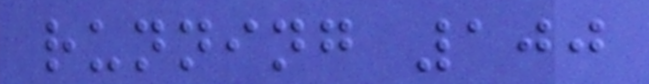running 100
